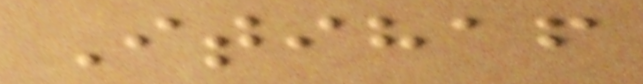Itihaf
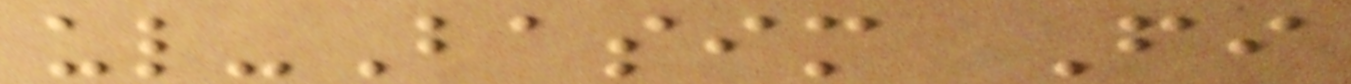ul-Basim Fi
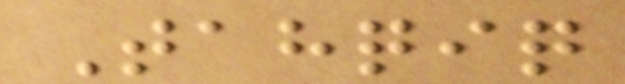Tahqiq
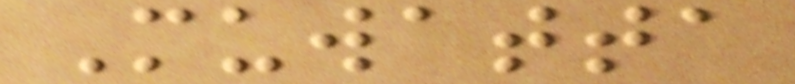Muwatta
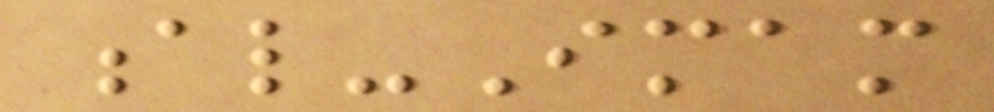al-Imam
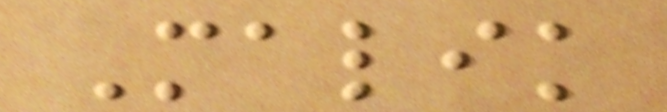Malik
